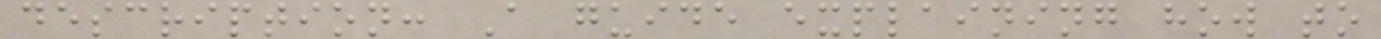description: A guide explaining how to
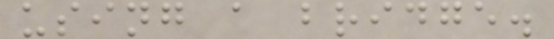using a bridge.
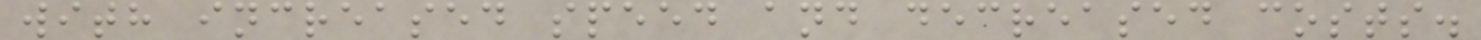with increased speed and decreased costs.
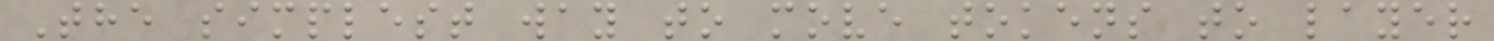The simplest way to move tokens to layer
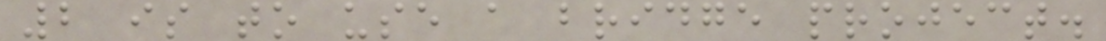2 is to use a bridge project.
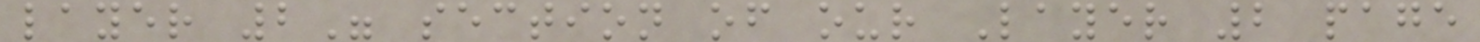layer 2" section of our Layer 2 page
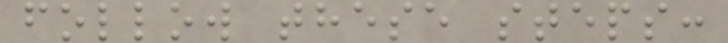follow these steps:
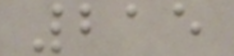215
